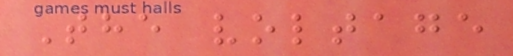The voltage
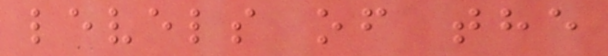levels of the
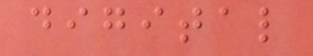digital
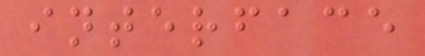interface
